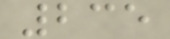235
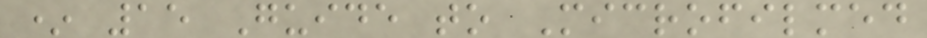* 15 Guide to Microfilmed
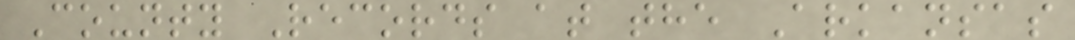County Records at the Arkansas
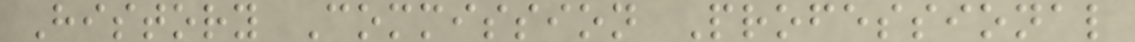History Commission Professional
